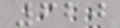620
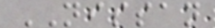NISSAN
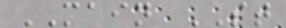MAIN ST
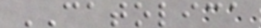CATOLICA
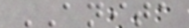ANITA
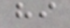hi
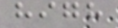high
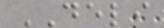DELI
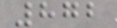872
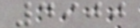4900
